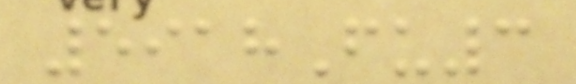5918Fu3
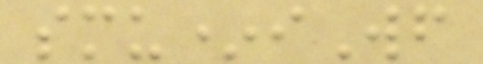smu*iWf
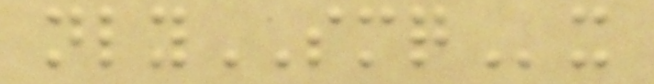nlySMQx
